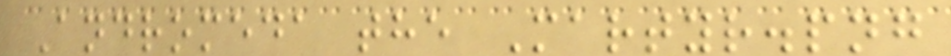Andromeda the Martyr.png
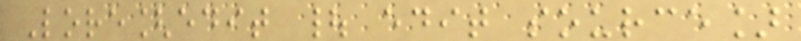Lore[edit | edit source]
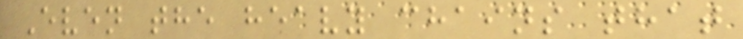Even the heavy chains that
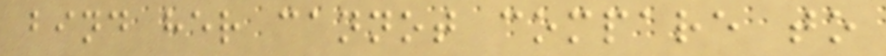bind her cannot compare to
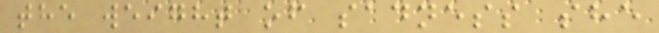the weight of sadness she
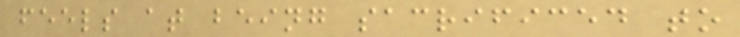feels at being sacrificed to
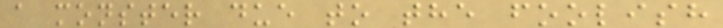a monster due to the foolish
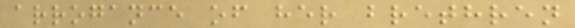arrogance of her brethren
